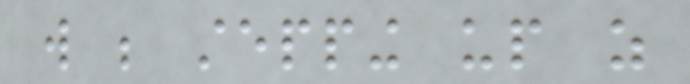will be stepping up as
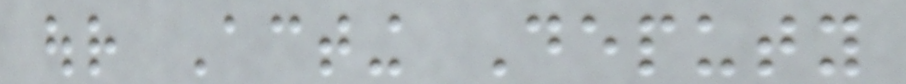our Acting Deputy
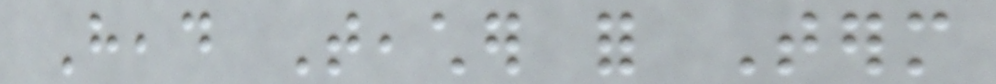Head Teacher for Term
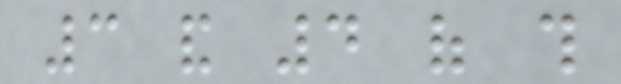3 and 4 of this
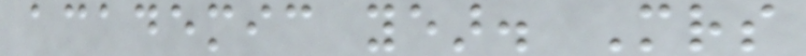academic year. Mrs
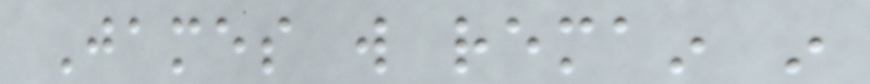James will remain in
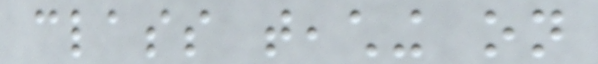class teaching on
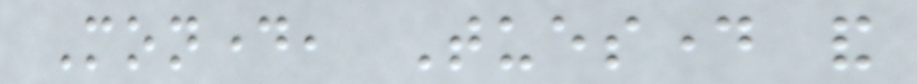Monday, Tuesday and
